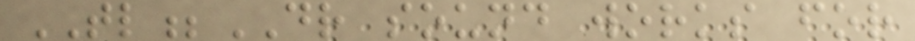TL;DR sound works for
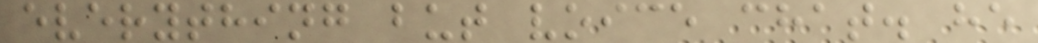everything but voice chat. he
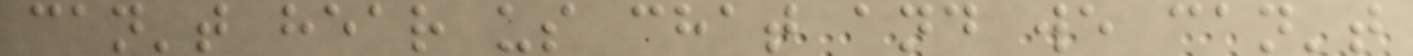can't hear us chat and we can't
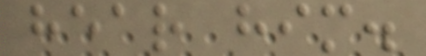hear him.
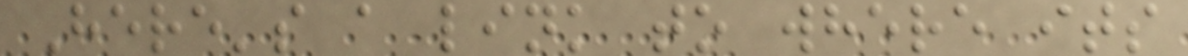Here's a link to where its
